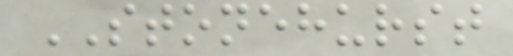STONEHURST
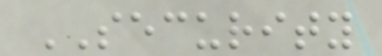SECURITY
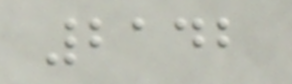2142
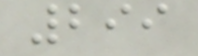299
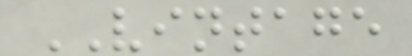VINTAGE
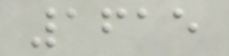1615
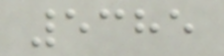5385
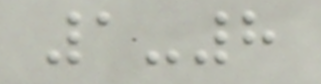1-8
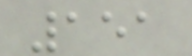151
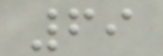69
